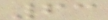63
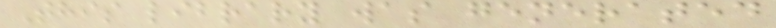This library was generated
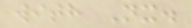with Nx.
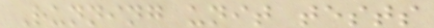Running unit tests
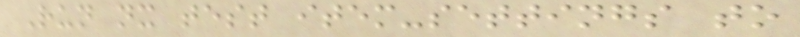Run nx test item-settings to
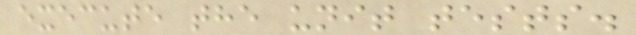execute the unit tests.
